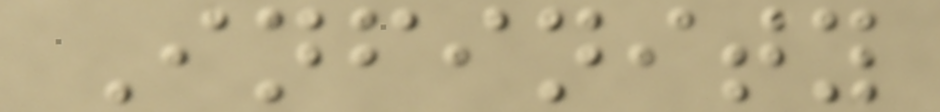Infinity
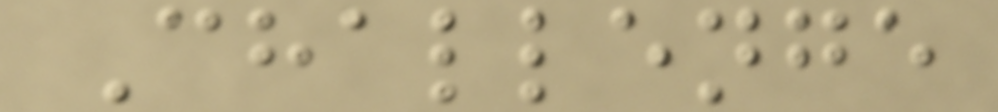Challenge
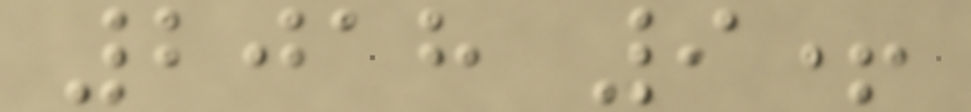2018 9+
